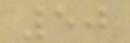50
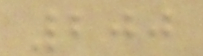200
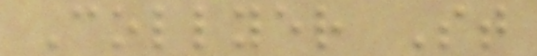Collyer St
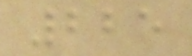225
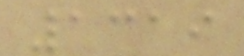1319
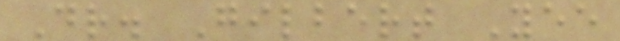Dr. Gilbert Yee
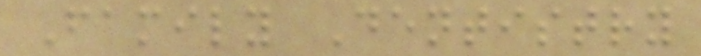Family Dentistry
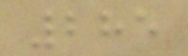285
